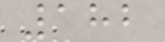182
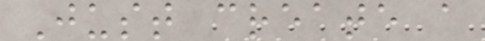Just create a
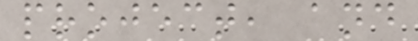project, and
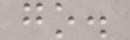go.
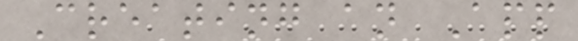Creating an App
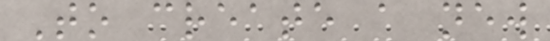To create a new
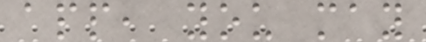app, you may
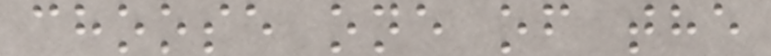choose one of the
